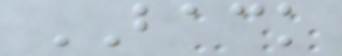BACK
